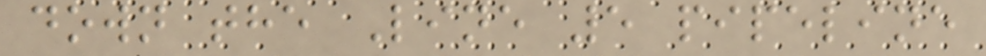down the Line 5 pipeline
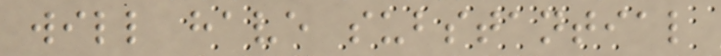will have substantial
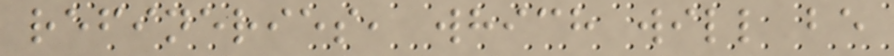refineries, which will be
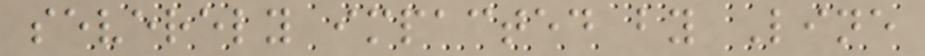severely impacted by Line
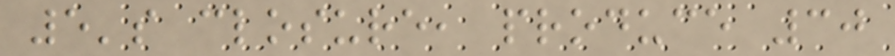5's closure, produce 30
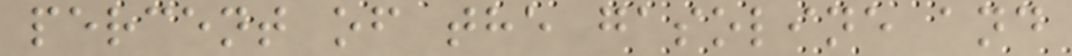percent of the gasoline and
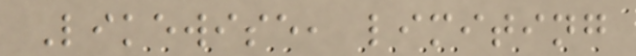Likewise, limiting
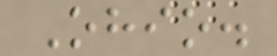Ohio.
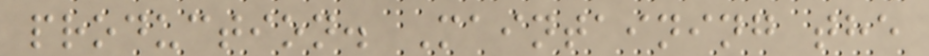production. Maintaining the
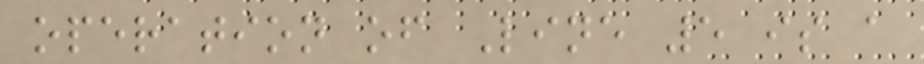operation of Line 5 is a
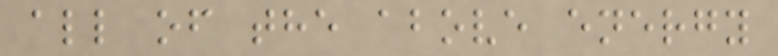all of the above energy
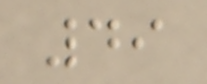49
